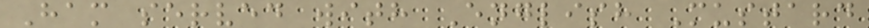Ham served with English Mustard
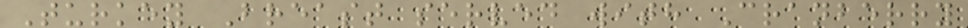Turkey Breast served with Cranberry
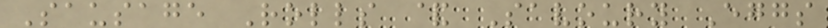Sausage Rolls & Savoury Eggs
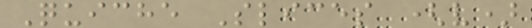Quiche Slices (v)
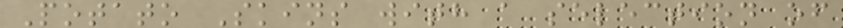Potato Skins with a selection of
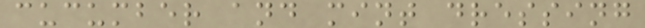cucumber and mint dressing
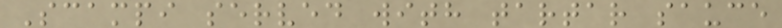Scampi served with tartar sauce
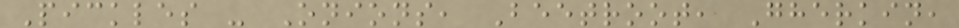Pickles - Onions, Beetroot, Gherkin,
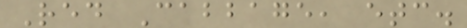Red Cabbage, etc.
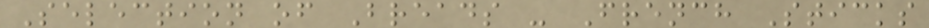Selection of Breads - French Sticks
